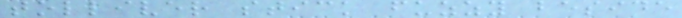tolliver stick fuzzy beside
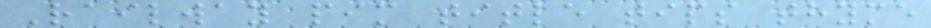Railway pim title tips thyme
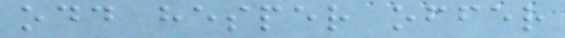odd hesper offer
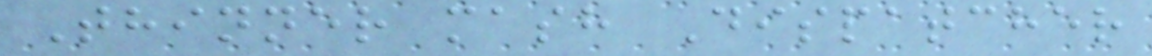Thinner mash Dispatcher
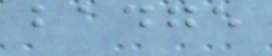badge
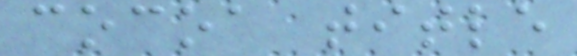cocoa title
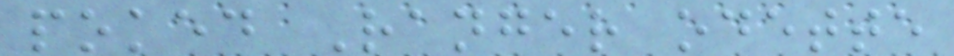poked Ranger odette
